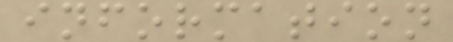information
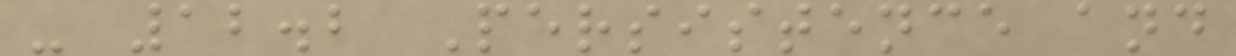- 12.2 Persistence and
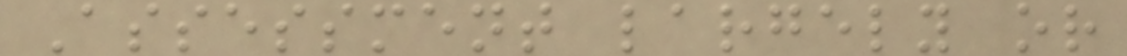Assessment largely or
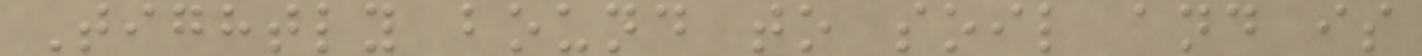Tightly bound to soil and is
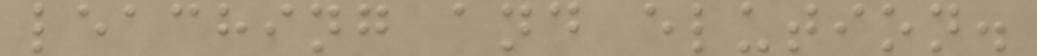leaching and elution.
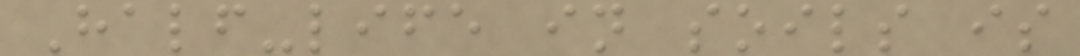Half-life in soils is
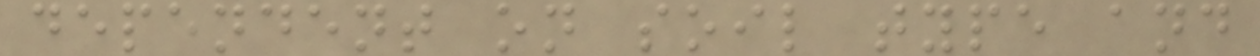dependent on soil type and
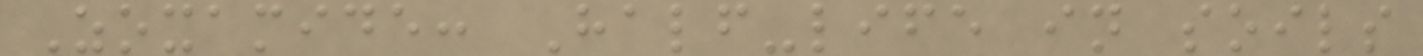Zoxamide: Half-life in soils
